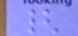{
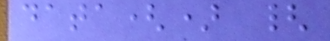data() {
